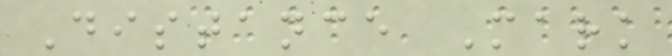Distance Mark
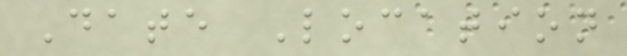Date Location
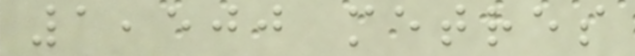1,500 metres
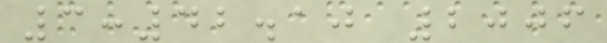3:42.10 2006
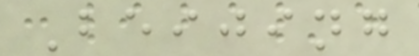Beijing
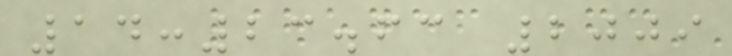14:23.63 2009
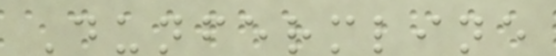Dunfermline
